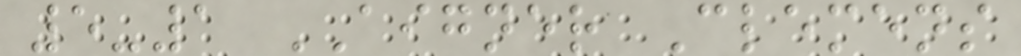5-1 AIGNER Clemens
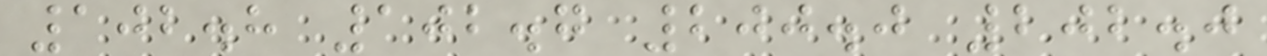102.8 102.7 200.0 202.0
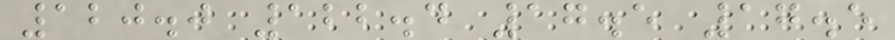120.0 122.4 17.5 17.5
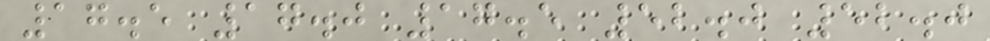17.5 17.0 17.5 52.0 52.0
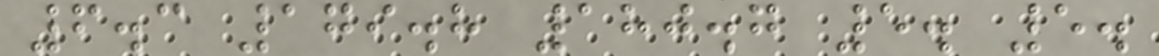6.3 179.8 180.7 5. 5.
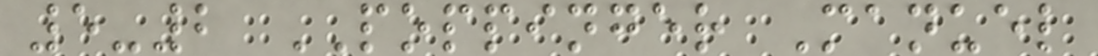5-2 POPPINGER Manuel
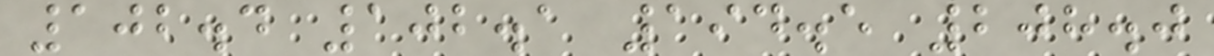102.4 102.1 194.5 208.0
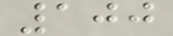100
